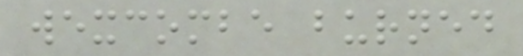wexcombe burned
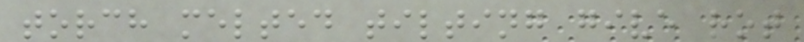torch melted tilting give rot
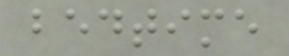bedtime
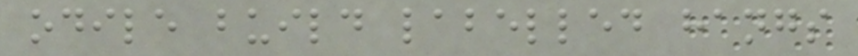odile build labelled hangs
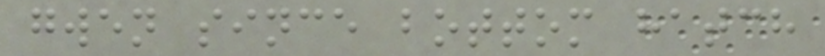gwen since bottom hatch
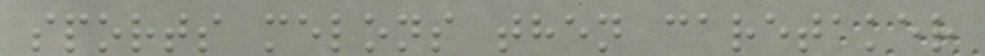sports melons then caretaker
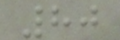80
